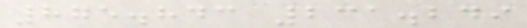875.843 231.249
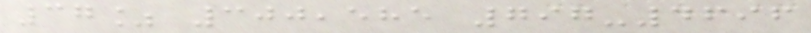37% 300,585 797-4696
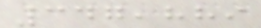347,889
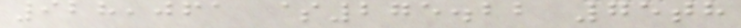928,061 $275.22 75th
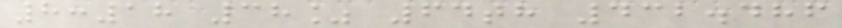8:18 38% 64th 432.486
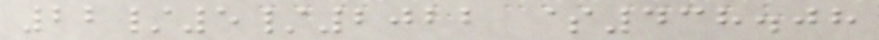22/5/2022 $438.08
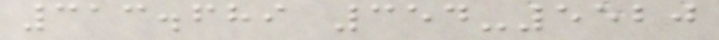313.689 354-5520
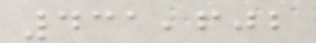431,602
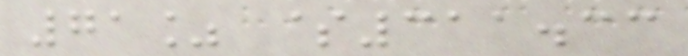71% $311.33
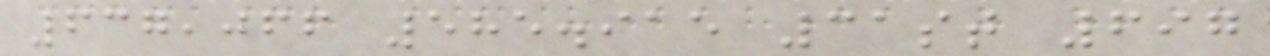637,066 585.915 31st 697
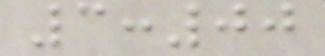3:00
